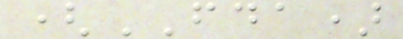(FDA)
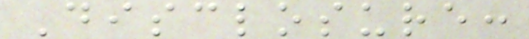Disclosure:
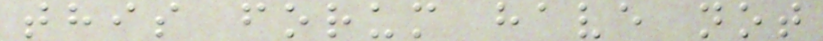this forum have not
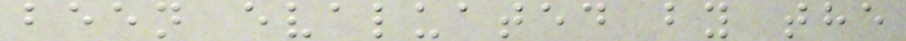been evaluated by the
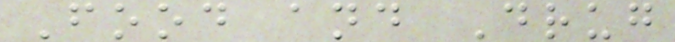Food and Drug
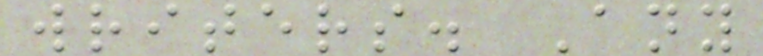writers. Any
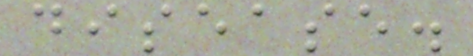disease.
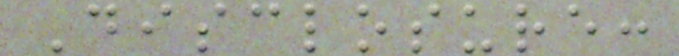Disclosure:
